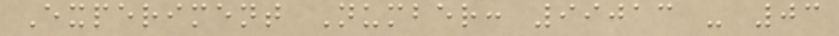Experiment Number: 99013 - 03
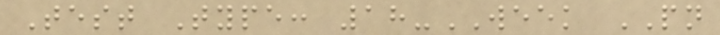Test Type: 18-WEEK PN
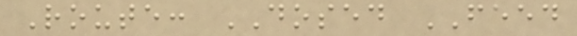Route: DOSED FEED
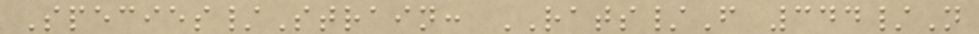Species/Strain: RATS/F 344/N
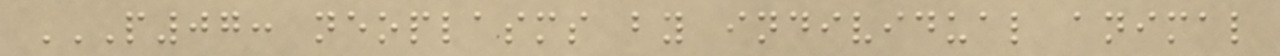P07: NEOPLASMS BY INDIVIDUAL ANIMAL
